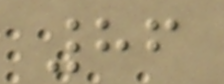86
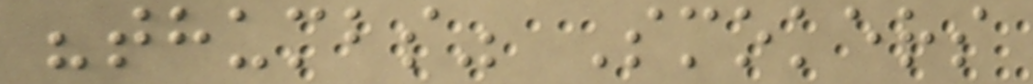"thumbs" Smokers
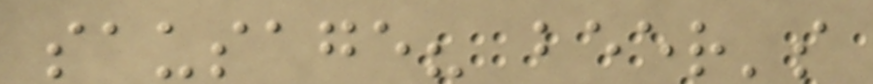sausage? beer's
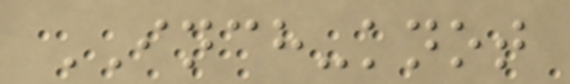INCH-knot
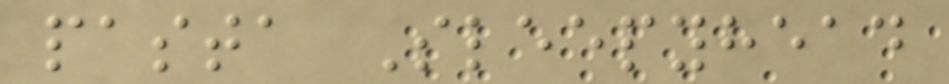pasta Sleepyhead
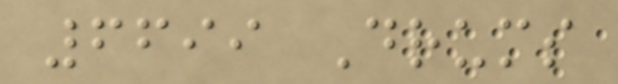6699 Drums
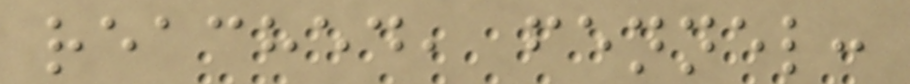reached, fennel:
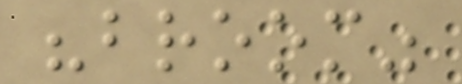"broom"
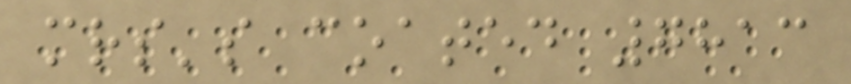mrs's coated 7813
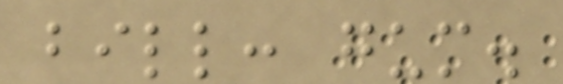bill: gum.
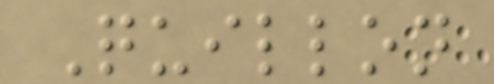Quillon
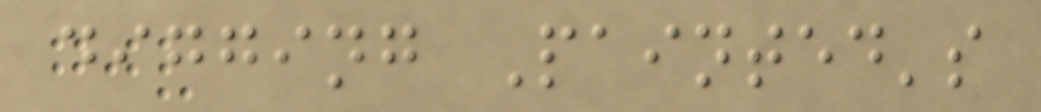digging Painted's
